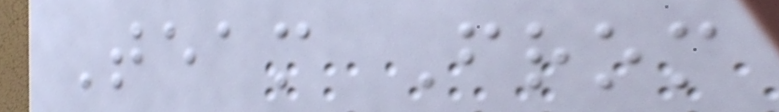Team From
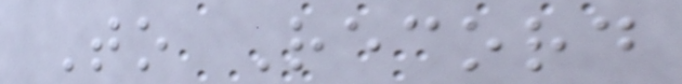To Record
